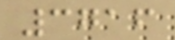3716
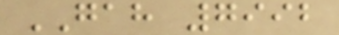GAH 7992
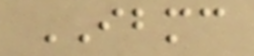IBMC
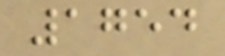1754
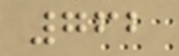762
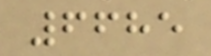6685
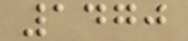1470
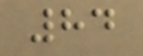84
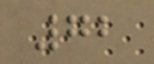72
